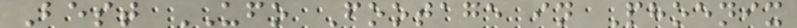Best UFO Footage in Phoenix
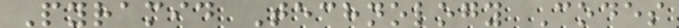Pyramid Technology Codes
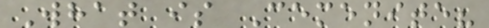What is Cemenite?
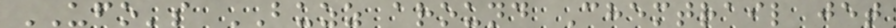UFO's BUZZ around Chemtrail jet
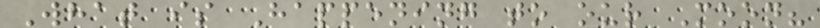What is Happening to our Moon?
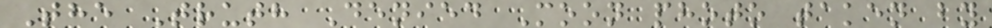The Truth Denied Moon photo taken by
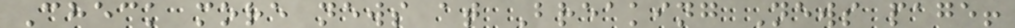Check more news at Breaking News page!
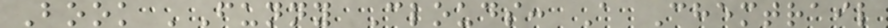Book 'Funny Clouds: A Chemtrail
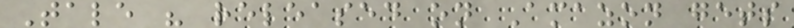Tale " released on Amazon gets
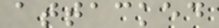attacked
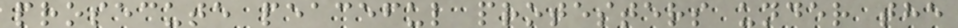prosecute peaceful protesters under the
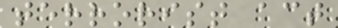terrorist act
